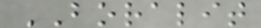BORALIT
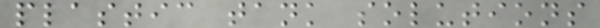plastic tank solutions
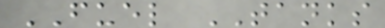FUEL TANKS
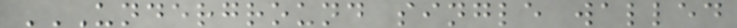UNDERGROUND SINGLE WALLED
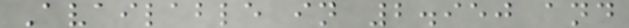Available in 2.950 and
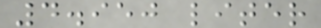4.950 liter
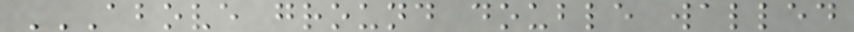ABOVE GROUND DOUBLE WALLED
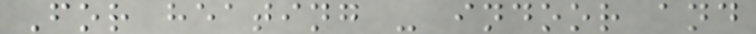For heating - indoor and
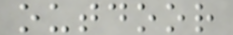outdoor
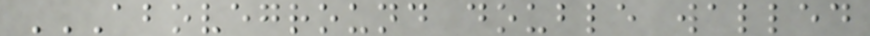ABOVEGROUND DOUBLE WALLED
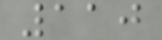110
